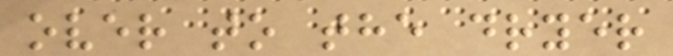over to the dryer
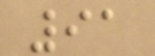91
